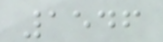1546
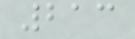213
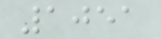1051
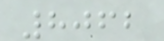8062
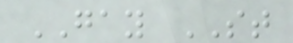GAY ST
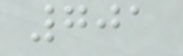701
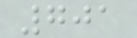701
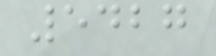5427
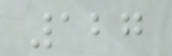127
